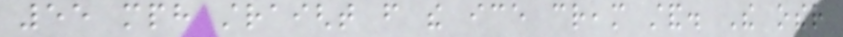55 mph straight from the ice cream stand. The other
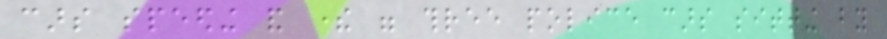cars speeding and there were three police cars sitting by
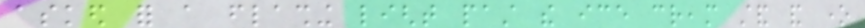asked for a flashing light past the ice cream stand and one
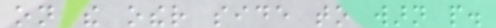on the other side to warn people.
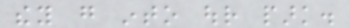they go into our park.
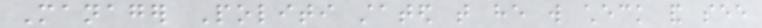Manager Politi stated that he will check and see
